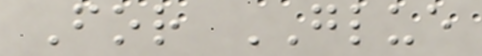For GLUE
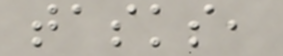tasks,
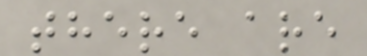there are
